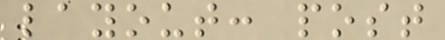layout: post
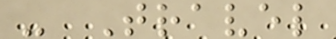- Travel
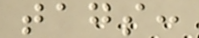tags:
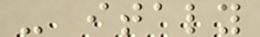- italy
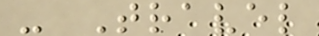- Travel
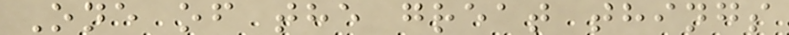One of the great things
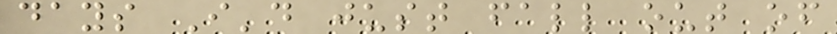days I'd just fall out of
